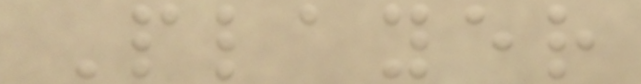Player
